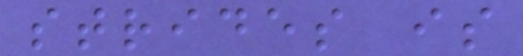strides is
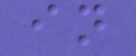in
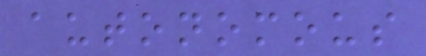autonomous
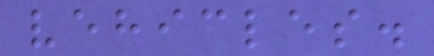vehicles.
